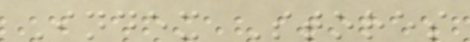Index Stores
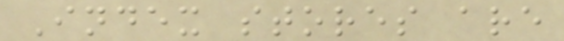Index stores are
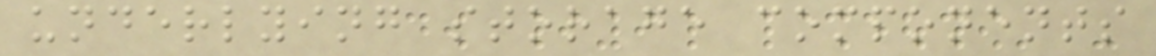underlying storage components
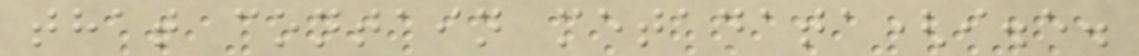that contain metadata(i.e.
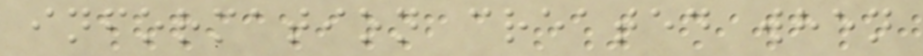information created when
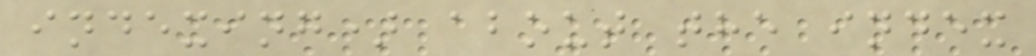indexing) about the index
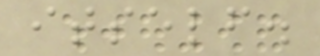itself.
